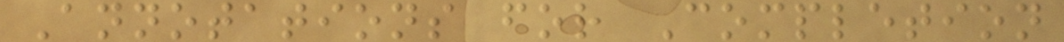Annotations for Completion
